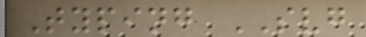Typing SVG
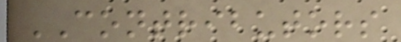CONTRIBUTORS
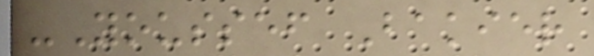-Youssef Bakier
